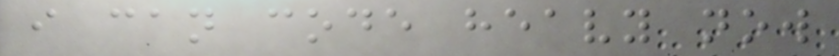i can code heavy now
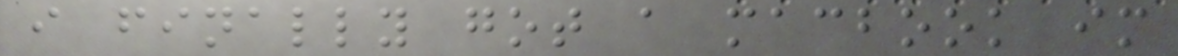i finally got a macbook im
